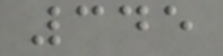345
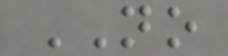NO
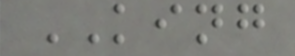KING
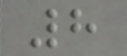8
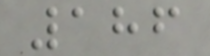186
